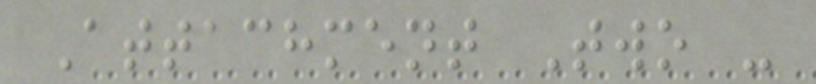Attachment Two -
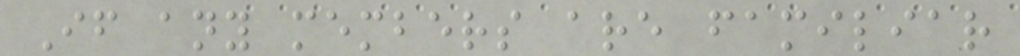If any members are familiar
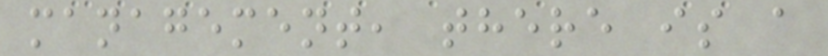management, there is a
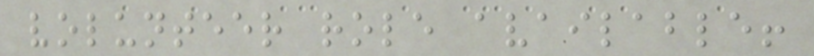volunteer role available!
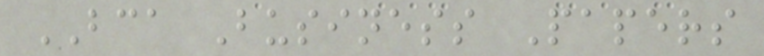BCA Business Papers
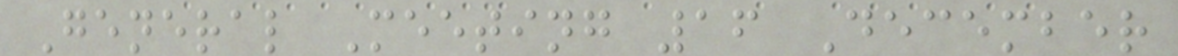General Meeting 16 December
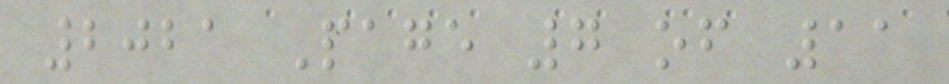2021 Page 7 of 11
